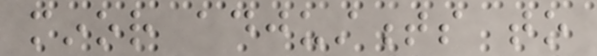minor adjustments to
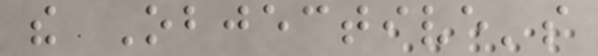the Objective's
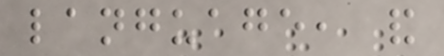language, and
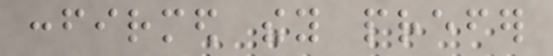confirmed they prefer
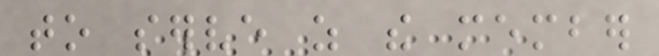to serve as the member
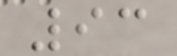93
